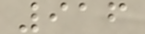916
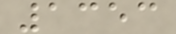1353
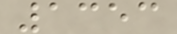1353
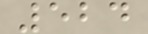524
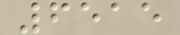6515
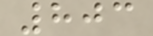803
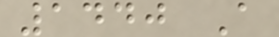1440 A
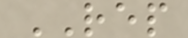REP
